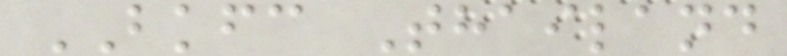BKFC Thailand
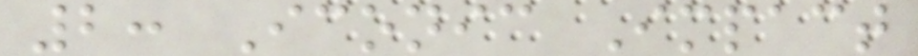2: Iconic Impact
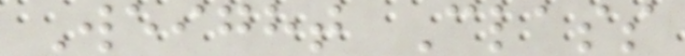Weight Class
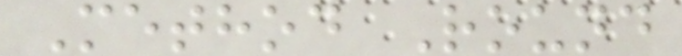Method Round
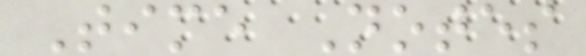Time Notes
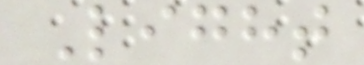Light
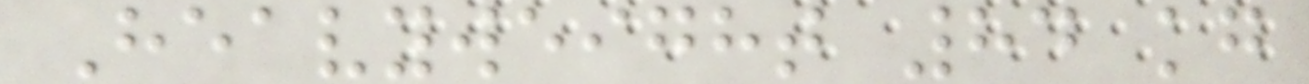Heavyweight 84 kg
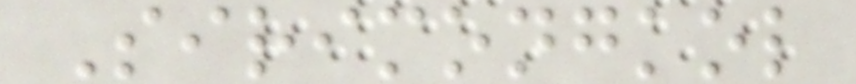Sirimongkol
